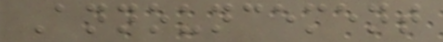Announcement
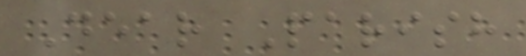Dear Parish
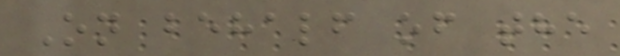On behalf of the
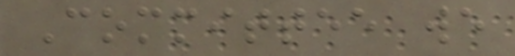Committee we
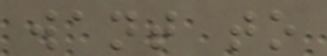want to
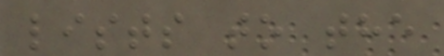lists to the
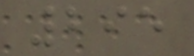295
